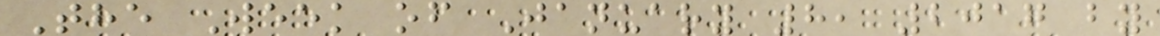The Week of January 8, 2017 by
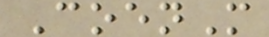CoenM
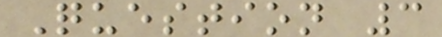Question 3
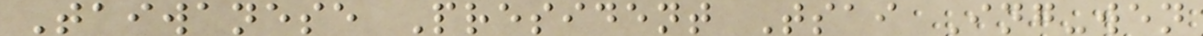Taiwanese President Tsai Ing-wen
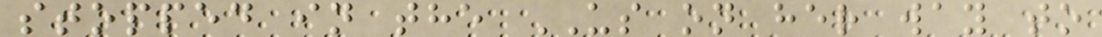stopped in the US on her way to
